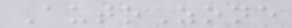AutoZone
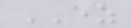EZ
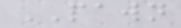PAWN
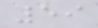59
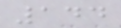144
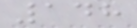148
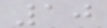10
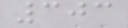303
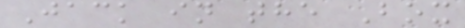Jack in the Box
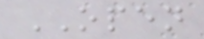OPEN
